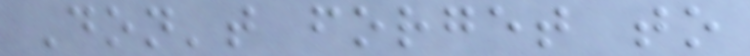Don't forget to
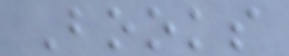Books
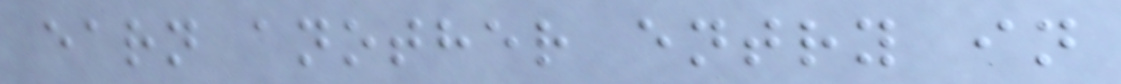earn another entry in
